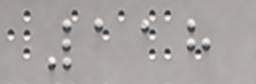118
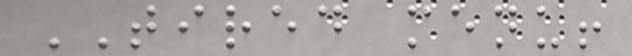TIRED menu!
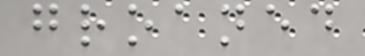groaned
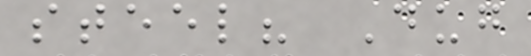steel? Dug
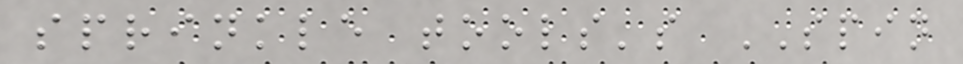sprinkle tools's SPIN
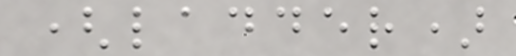(ladder)
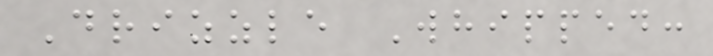Drizzle Whipped:
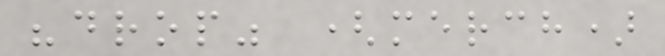"drop" (merch)
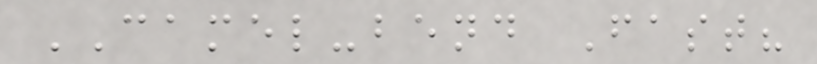CAMEL-bend Fast?
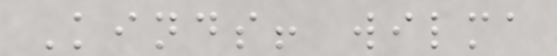Kinds! wilma
